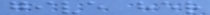give her
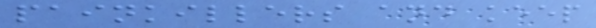painkillers and keep
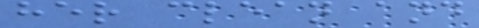her clean and
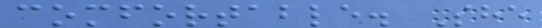comfortable. She
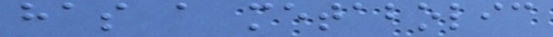has a metabolic
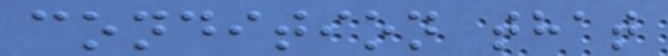condition that
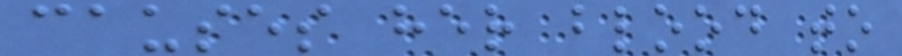causes her blood to
